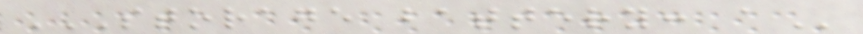STORAGE BATTERY: A
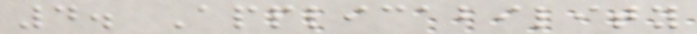4. Applicability
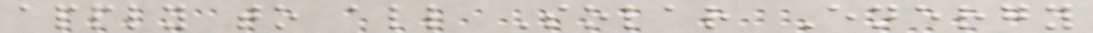apply to all Solar Energy
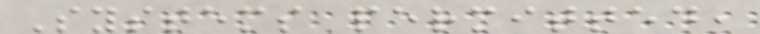Systems permitted,
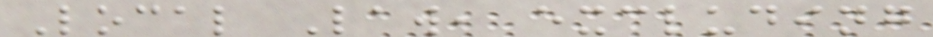Local Law, excluding
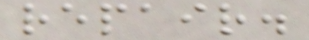repair.
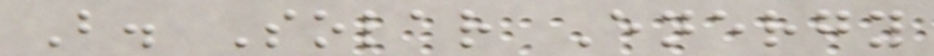B. Solar Energy
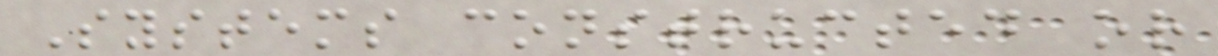Systems constructed or
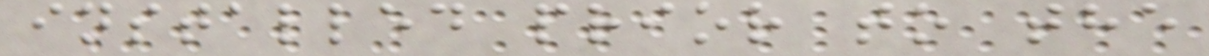installed prior to the
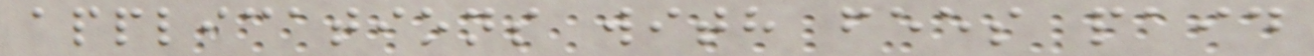applications with fees paid
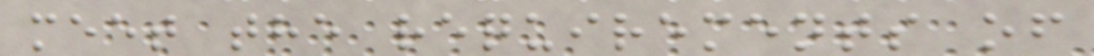meet the requirements of
